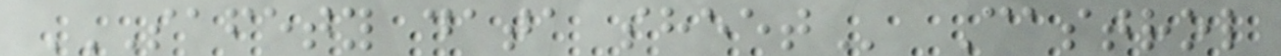SAFETY DATA SHEET Castrol
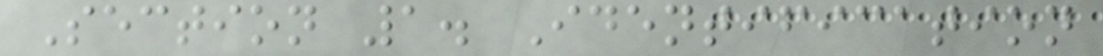Section 1. Identification
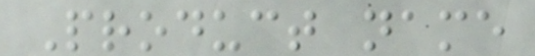Product name
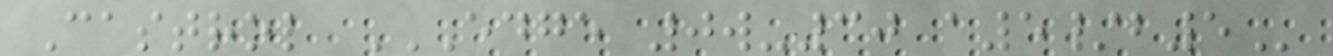Castrol EDGE 0W-30 A5/B5
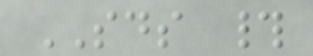SDS #
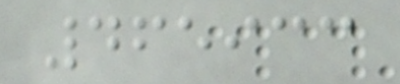465933
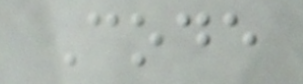Code
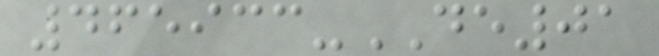465933-DE01
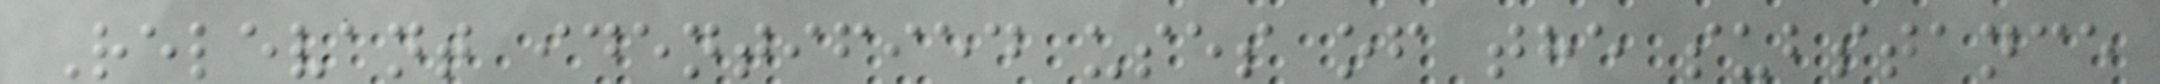Relevant identified uses of the substance
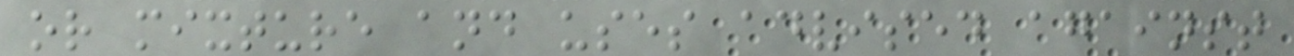or mixture and uses advised against
